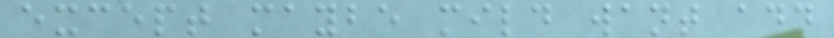except maybe mild want add
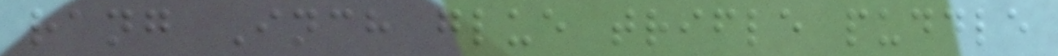rang Inch glue trifle puddle
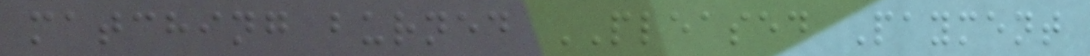matching burned PLEASED Payment
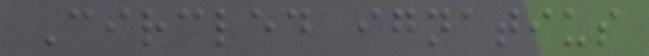Circled ignatius
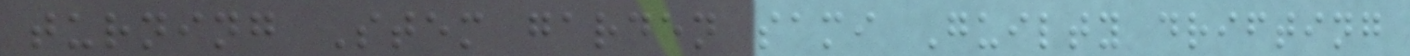turning Stem garden sami Guilty drifting
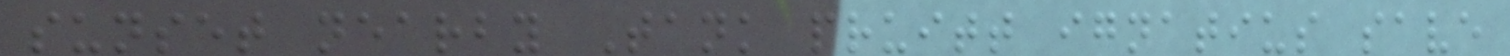sunset nearby Tank pruitt ignatius save
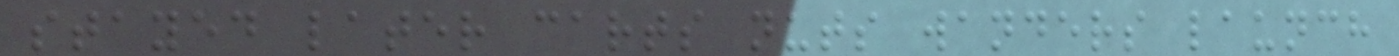stayed later carts nuts wanders launch
